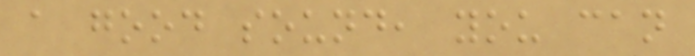a good sound, you can
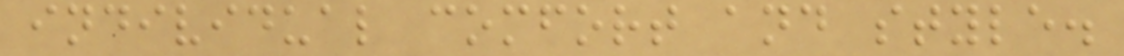individual comfort and style.
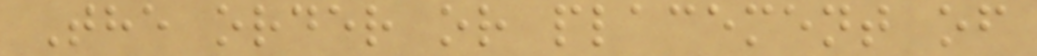The order or placement of
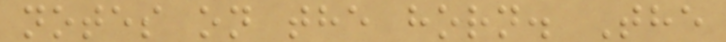notes on the horn. The
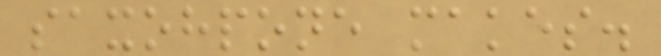saxohpone makes.
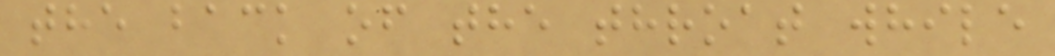the back of the throat while
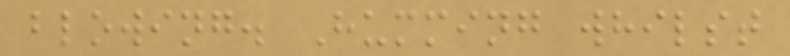blowing. Humming whilst
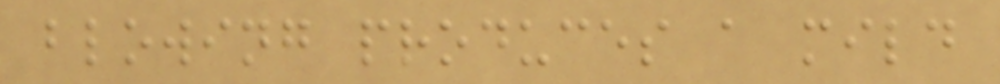blowing produces a mild
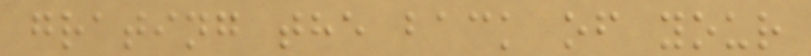grating the back of your
